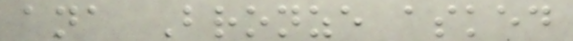ana Bronze asked
